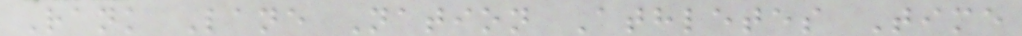Rank Lane Nation Athletes Time
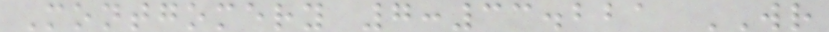Montgomery 7:33.221 WR
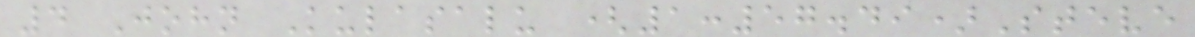4 John Kulasalu (1:57.49)Steve
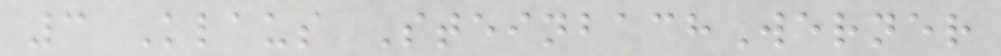3 Klaus SteinbachWerner
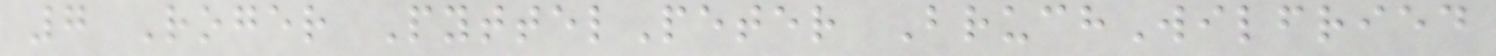7 Roger PyttelPeter BruchWilfried
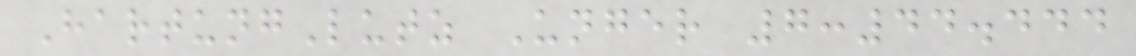HartungLutz Unger 7:44.444
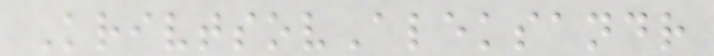KrivtsovAleksandr
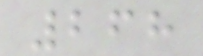268
